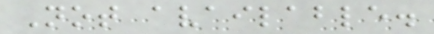Not available.
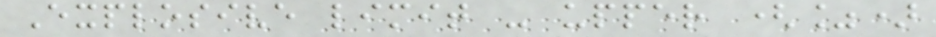Explosive limit - upper (%)
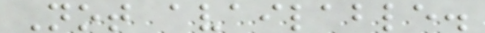Not available.
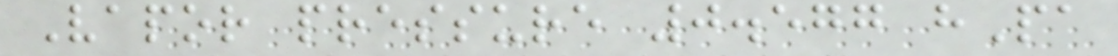Vapor pressure 0.577 hPa
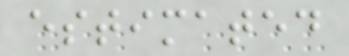estimated
